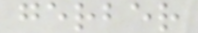gerber
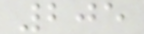205
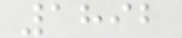1892
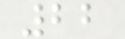22
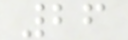26
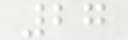27
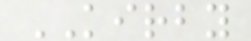KIRBY
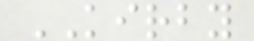KIRBY
